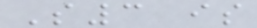S3 is
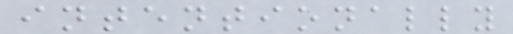intentionally
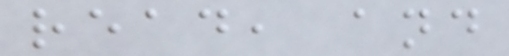read, and
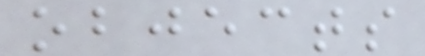objects
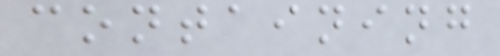containing
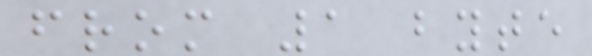from 1 byte
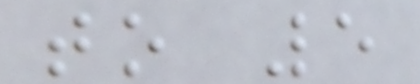to 5
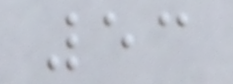53
